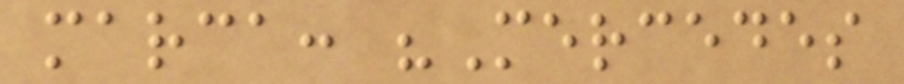marca: "Mercedes
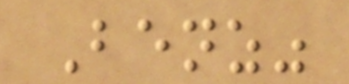Benz"
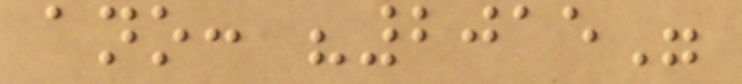ano: "2015"
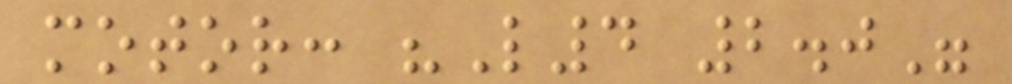motor: "L4 2.0"
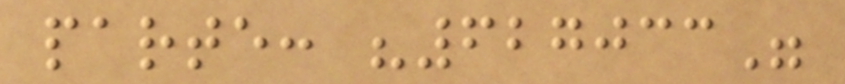parte: "627033"
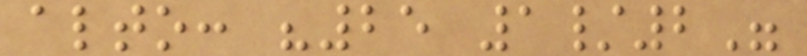alto: "25 1/2"
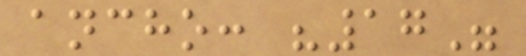ancho: "17"
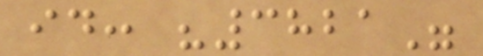id: "3821"
